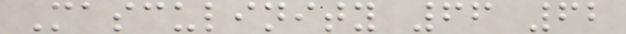Masculinity 66 62
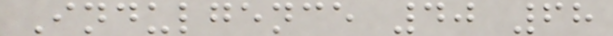Indulgence 40 68
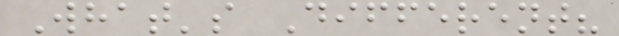What's Different?
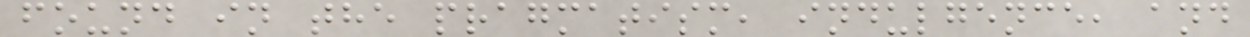found in the pragmatism, indulgence, and
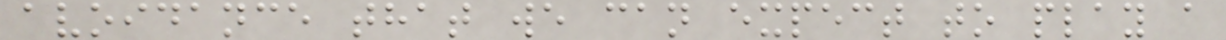avoidance that we can expect to play a
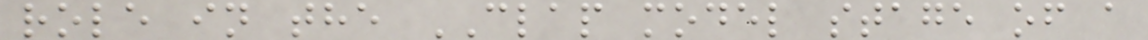role in the CLAP model stage of a
